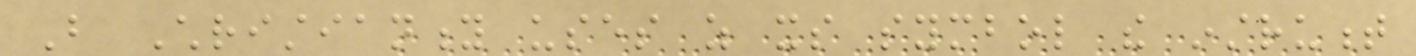But Christianity uses as its symbol the instrument
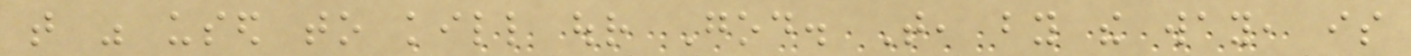that was used to kill our God. That, by the way, is
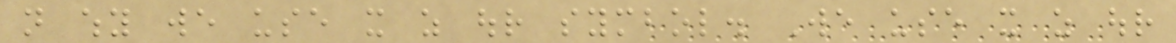not why we use it as our symbol. We use it as our
